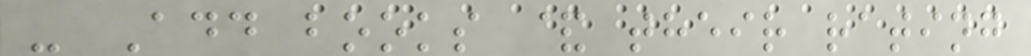- Add books & their rating
